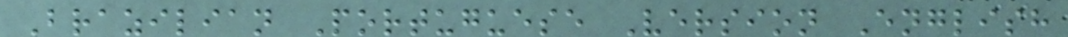Brazilian Portuguese Version English
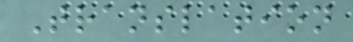Translation
